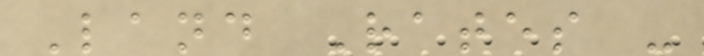Land Rates -
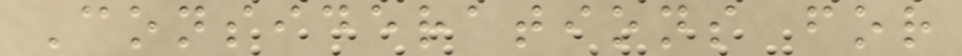Considerations for
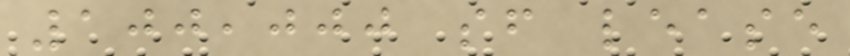100,000 sf lease
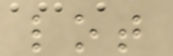lot
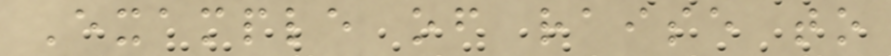Example of raise to
